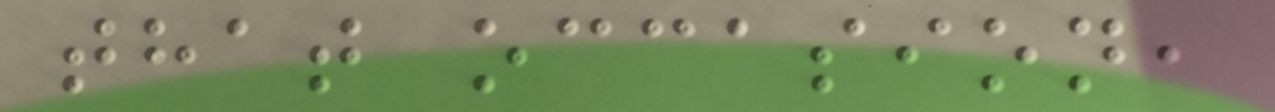that occasion,
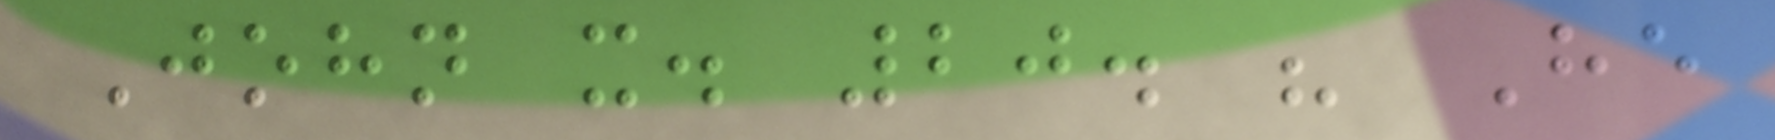John x. 20. " He
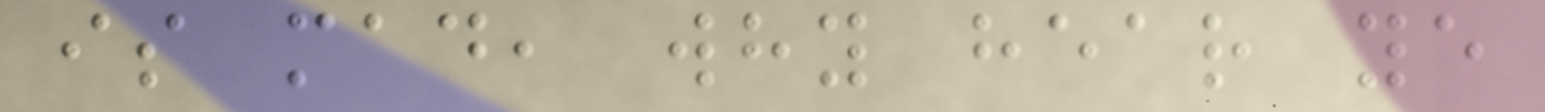is mad, why hear ye
